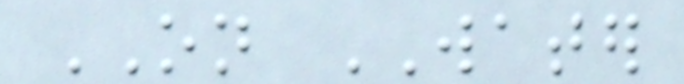ON WATER
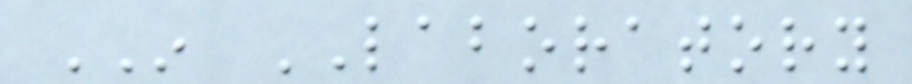IN LABORATORY
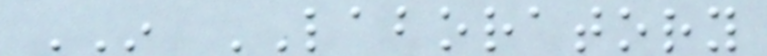IN LABORATORY
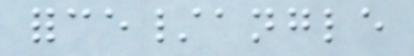force/angle
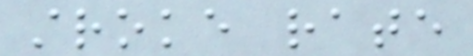stroke rate
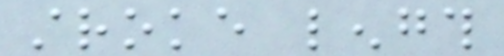stroke length
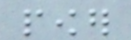power
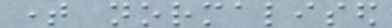time normalised
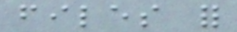files for
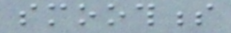smoothness
